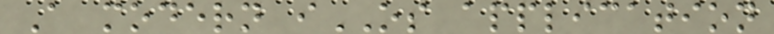A modern iOS application
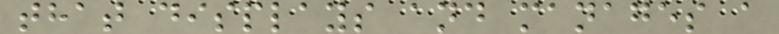that displays and manages a
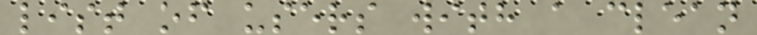list of users with a clean
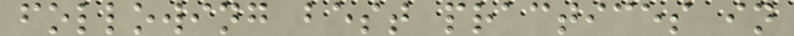following best practices in
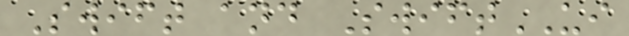Swift and SwiftUI
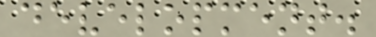development.
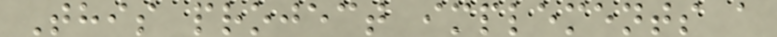This project implements a
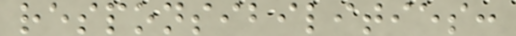responsibilities:
